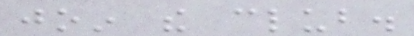join the club.
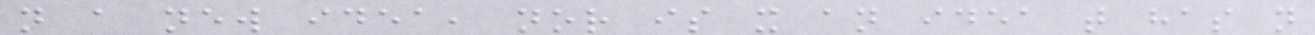not a new idea, nor is it an idea that has not
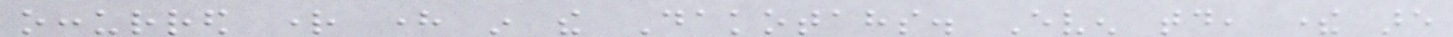occurred right here in the Dakotahs. Even today, there are
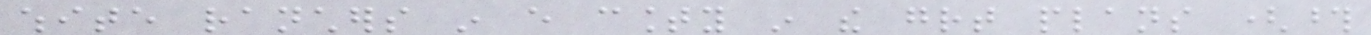white ranchers in every county in the great plans (those
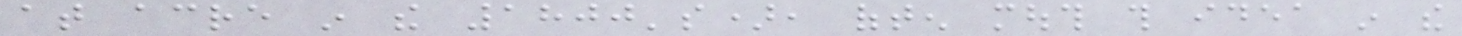at acre in the 1800's), often mouth this idea in the
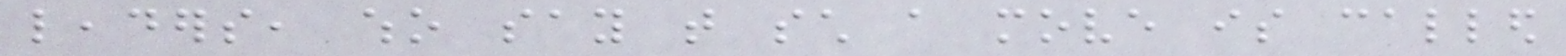leaders, who say that such a move is called
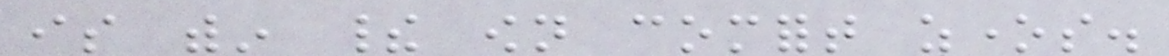is within their own comfort zones.
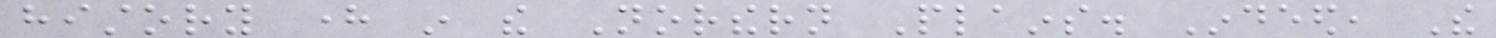history here in the Northern Plains. Indeed, The
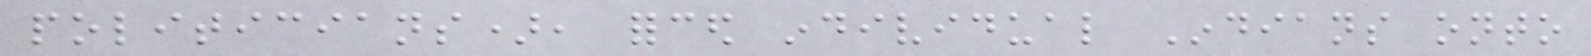politicians), forced individual Indians onto
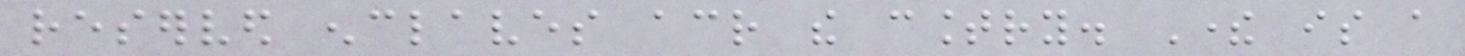reserved enclaves across the country. There is a
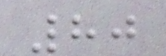80
